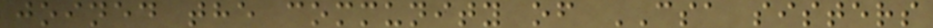joined the community of CSA sisters
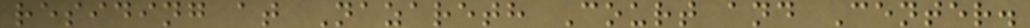residing at Nazareth Court and Center.
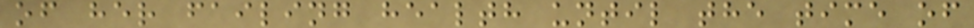of her failing health until the time of
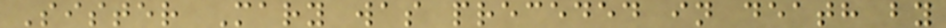Sister Mary was preceded in death by
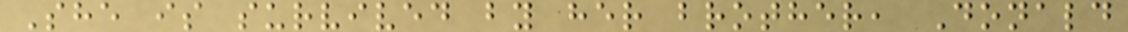She is survived by her brother, Donald
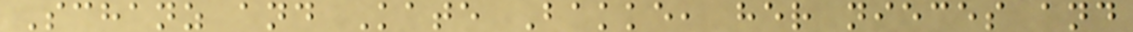Schanz and Kate Bakke, her nieces and
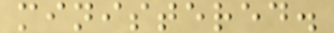ministered.
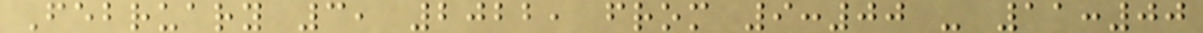February 3, 2022, from 9:00 - 11:00
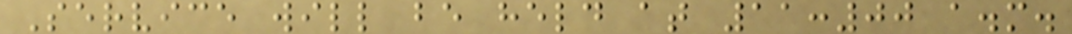Service will be held at 11:00 a.m.
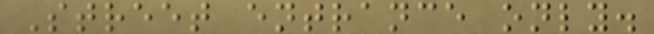Street entrance only.
